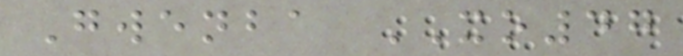Gwenba XO47
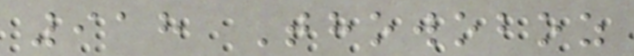918 Thowoboz
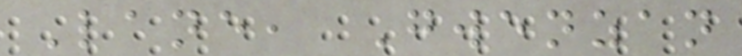Lane, Gwenzan
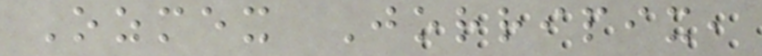Ozmex Jorripix,
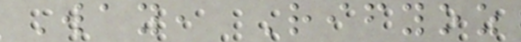Way, Rifyoz
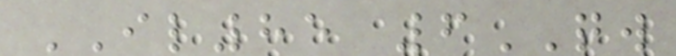IL85 6QW
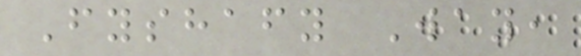Fyshafy Way,
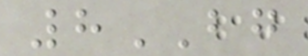8BG
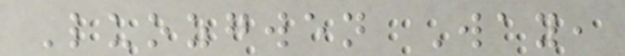Luozgwen Way,
